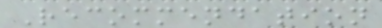Recommendation
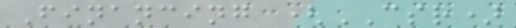Financing (CSR)
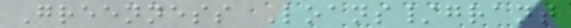Greenness Loans/grant
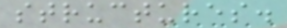structures.
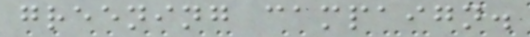greening campaign.
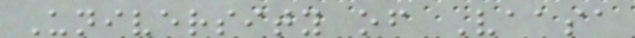University of Vaasa
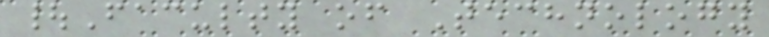|Faculty of Technology
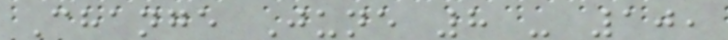Change June 8 - 10,
